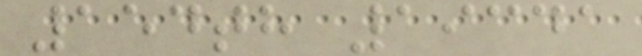154th 19341
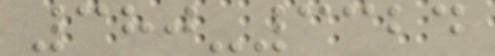380-3324
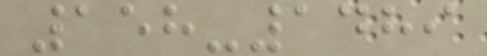158-1489
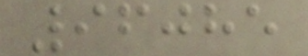96085
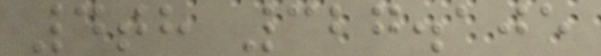4th 327.105
